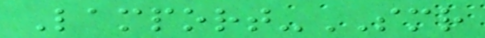Lamport-SMR
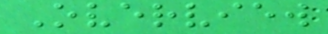Overview
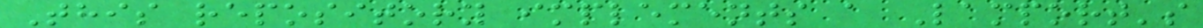This repository implements a Lamport's
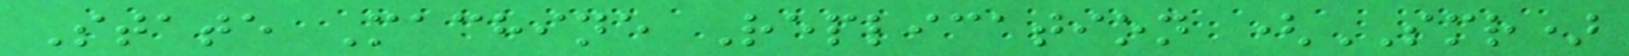State Machine Replication (SMR)
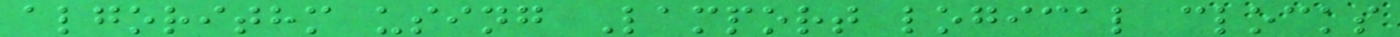algorithm using Lamport logical clocks
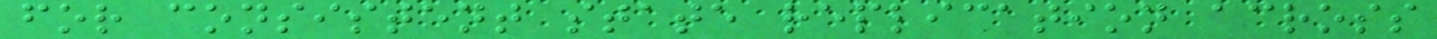for consistent state replication across
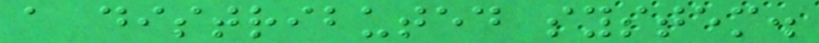a distributed system.
